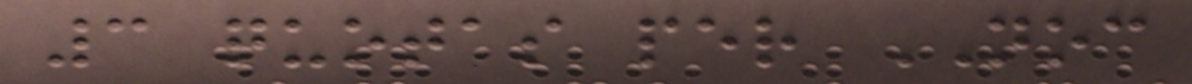3 quotas per NOC
